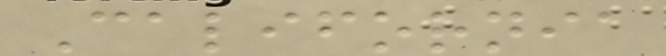California
